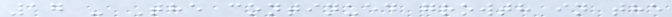17 - The continued growth in the
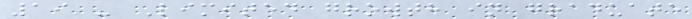19 - Limited growth in graduate
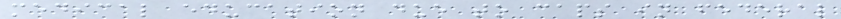medical education due to caps in federal
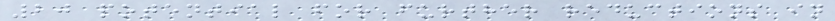20 potential for further reductions in
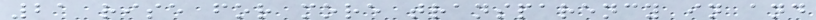21 rise for more transparency in and
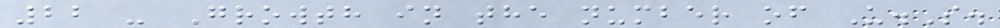22 - Growth in the number of U.S.
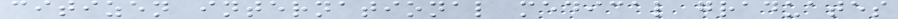citizen international medical graduates
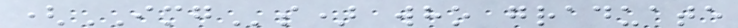(IMGs) who graduate
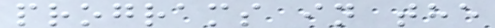programs in the
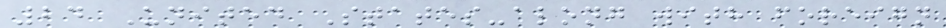24 United States-along with foreign
